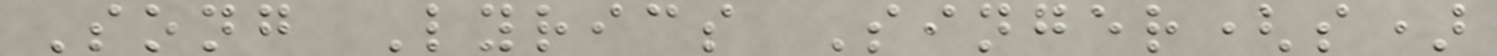Song Lyrics Singer(s)
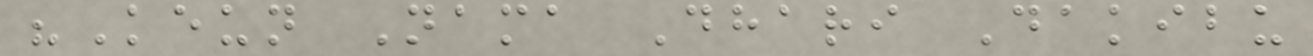"Keun Nama Dhari Dakibu
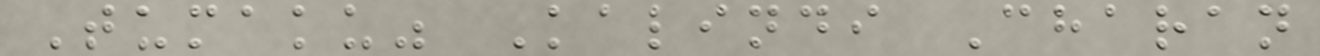Tumaku" Kalindi Charan
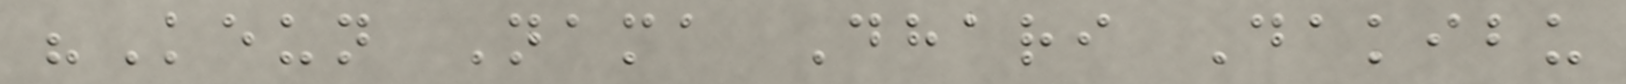"Keun Nama Dhari Dakibu
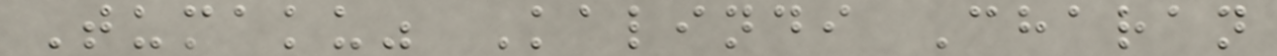Tumaku" Kalindi Charan
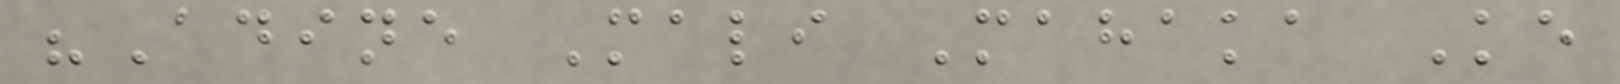"Adine Mali Mahaka Ke
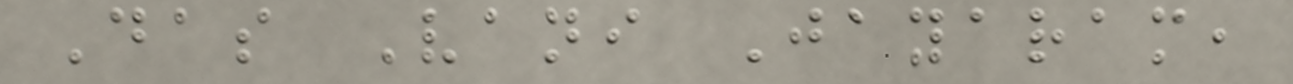Das Vani Jayaram,
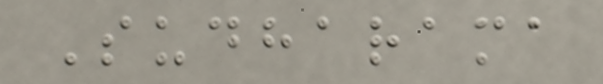Sudharama
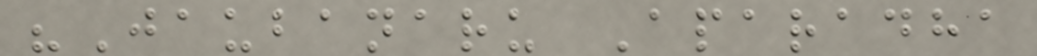"Jaubanaru Aparadha
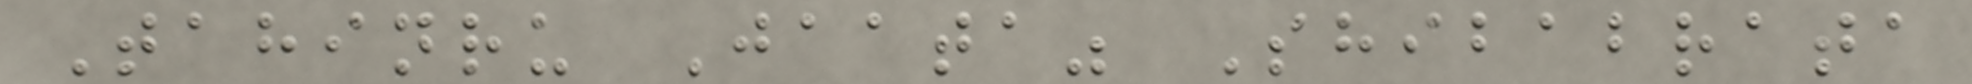Tahinru Jaata" Shibabrata
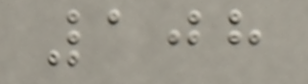108
